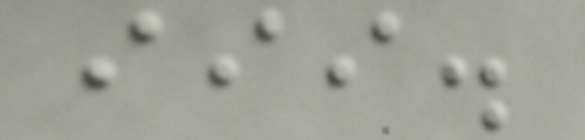iii.
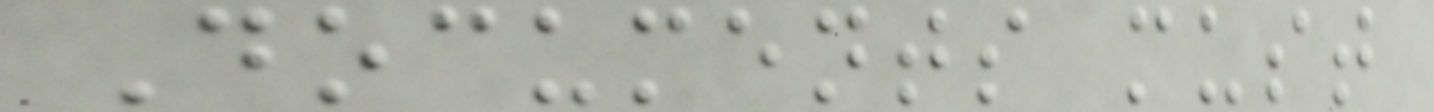Documents must
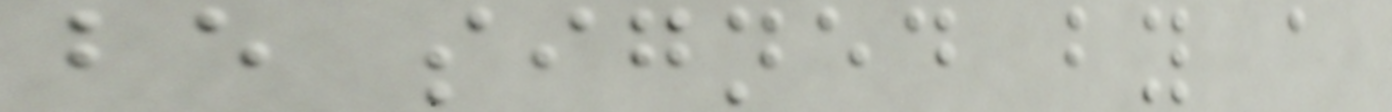be signed by a
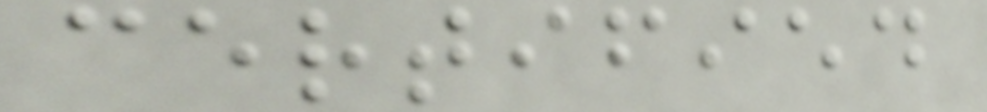certified
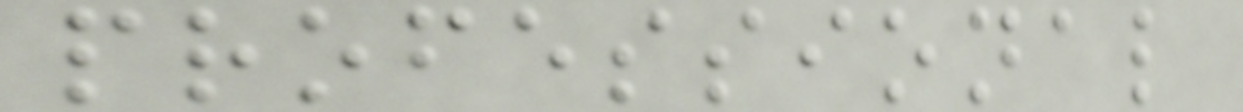professional
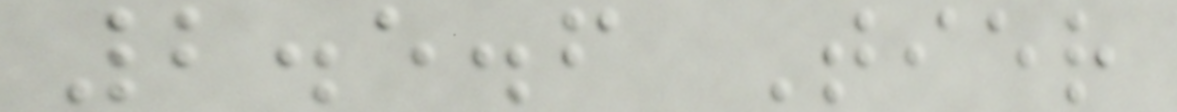2.5.6 Tier
